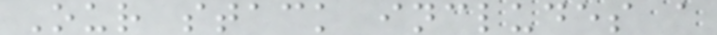Our stack includes a
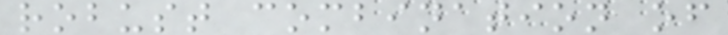robust combination of
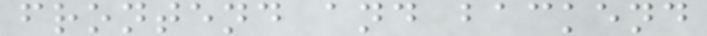frontend and backend
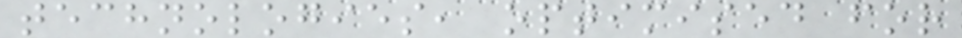technologies, optimised for
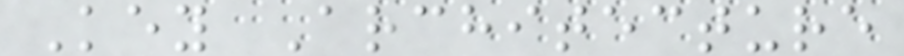Key Architecture
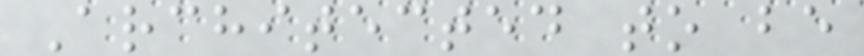Architected to be
